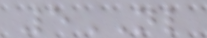5NL
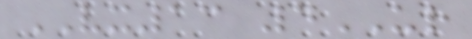VX13 4UR
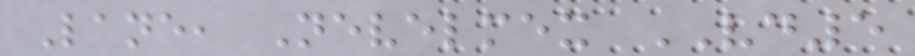Lane, Nevelmex VD5
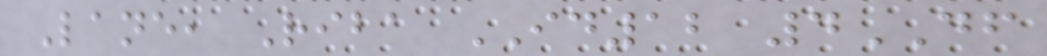Lane, Riba ID12 4DF
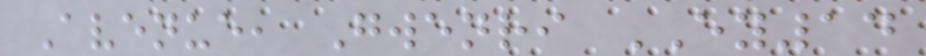Avenue, Gwenri EY14
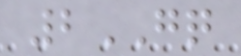2GQ
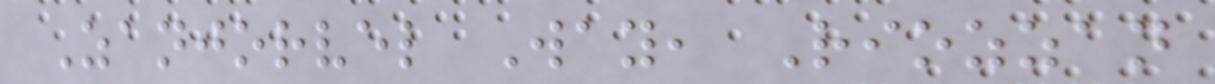Zanjorvel Way, Riozzan
